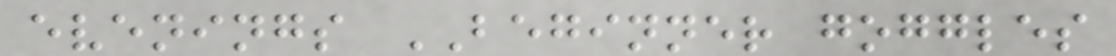evenings BEGINNER goggles
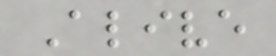Alive
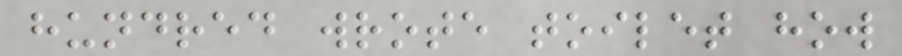hundred wrote toilet how
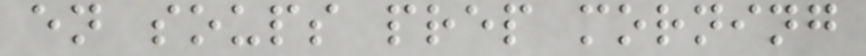en soups prep morning
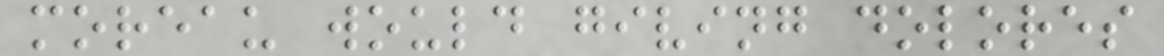moreau would giving dolores
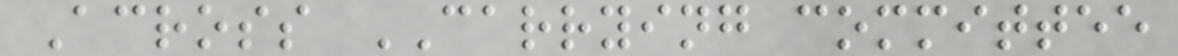Across CARRYING committee
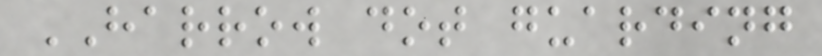HARROW dot guarding
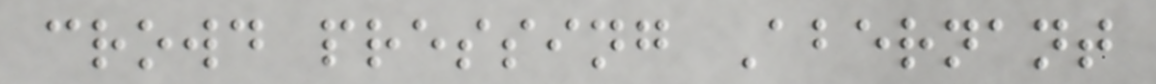crowd pressing Abernant
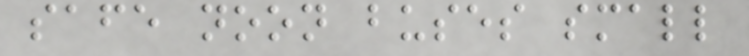safe noon buses small
